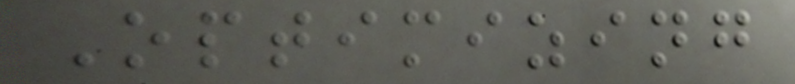Optimizing
